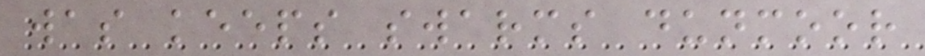was keeps swarms dunmoor
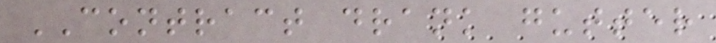CONTRACT drank gutter
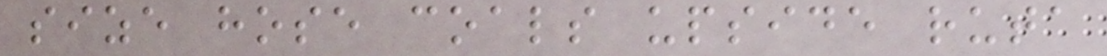size hose coals upside ruta
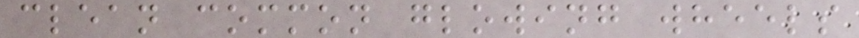clean common glowing wheels
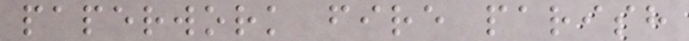paperwork fire parish
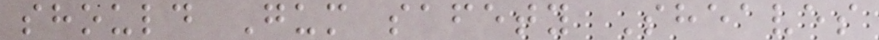should Gum safety Sheaves
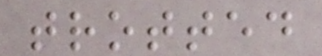trotted
